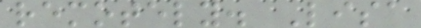remotely. Lisa
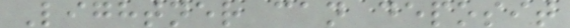Lightner can deposit
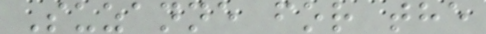Suzanne for the
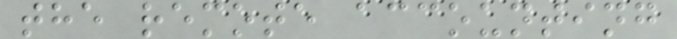the remote accounting
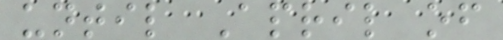until April of
